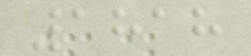1818
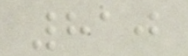810
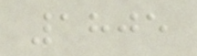1805
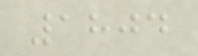1804
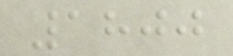1800
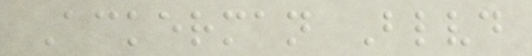Ackerman Blvd
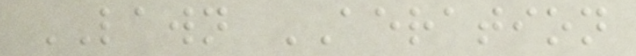LAWN AERATION
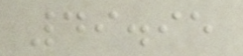49.95
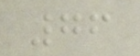76
